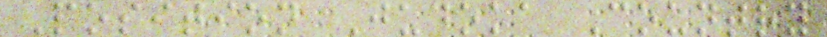Position Judoka Country
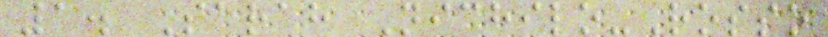1. Sarah Nichilo-Rosso
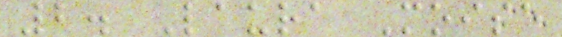2. Laura Moise
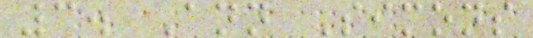3. Ann Simons
